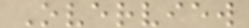Overview
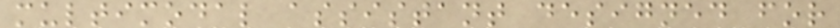multimodal assistant designed for
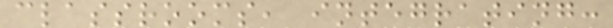classrooms, integrating:
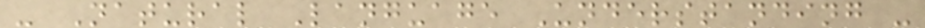- Natural Language Understanding -
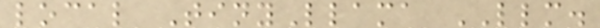local TinyLlama LLM.
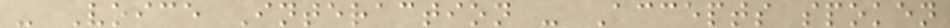- Voice Interaction - Accepts spoken
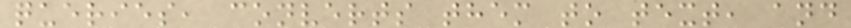queries, converts them to text, and
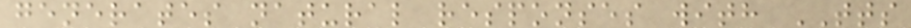generates natural responses with TTS
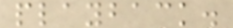playback.
